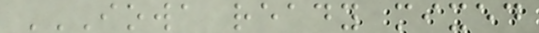IOWA READY MIXED
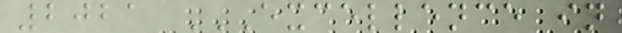2021 EXCELLENCE IN
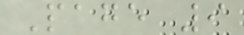Page 9
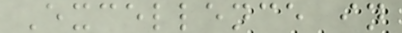Excellence in
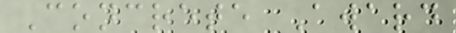Concrete Award
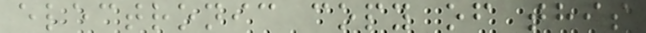electronic copy of this
